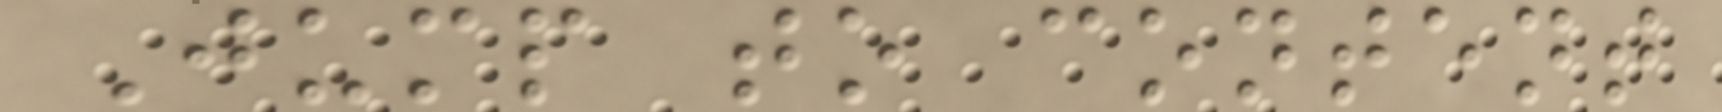Jump to content
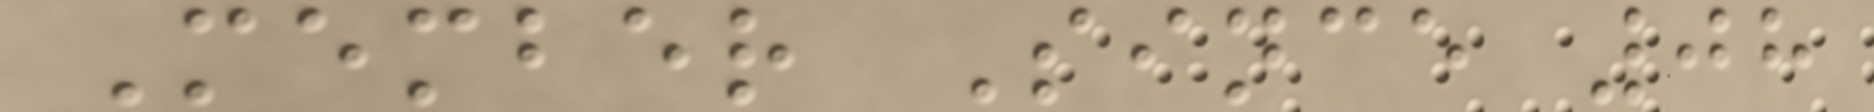Member Since 08
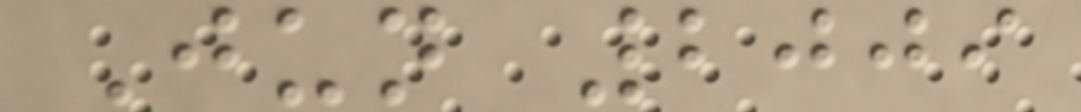Jun 2009
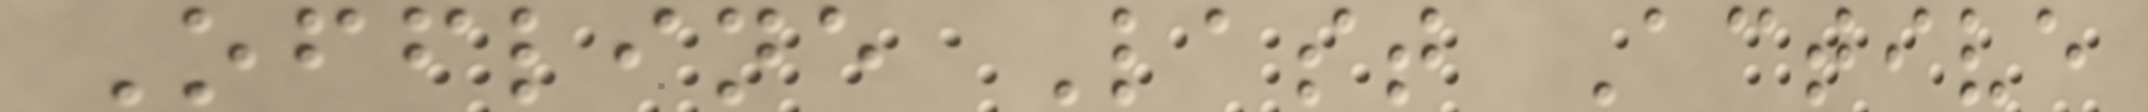Offline Last Active
